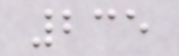235
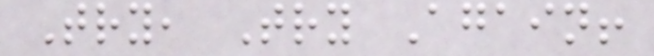Try, Try Again!
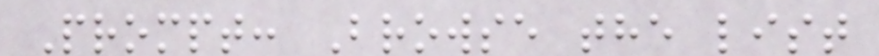Prompt: Browse the list
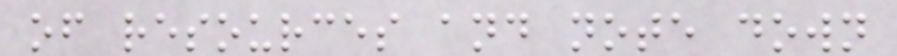of resources and note down
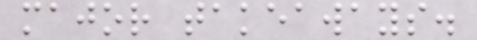major takeaways.
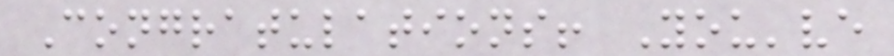Congratulations! You've
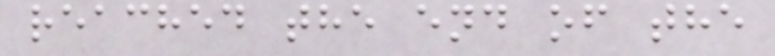reached the end of the
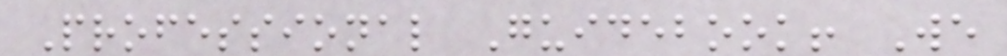Professional Guidebook! We
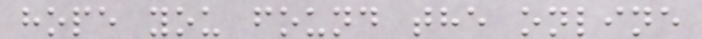hope you found the online
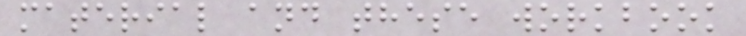material and these workbook
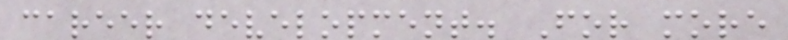career development. For more
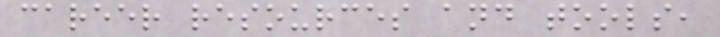career resources and tools,
